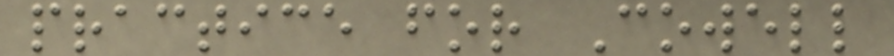practice for Cowell
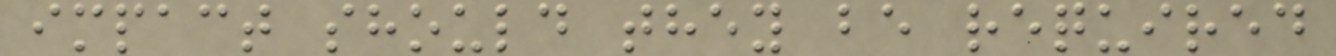impact should they be required
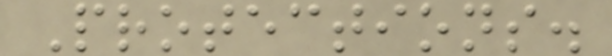Protections.
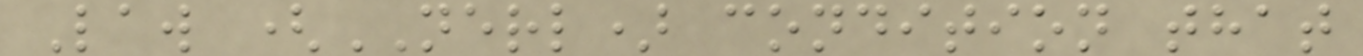Law (NERL) condition that
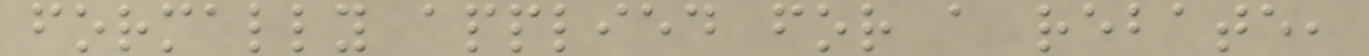formally applied for a rebate,
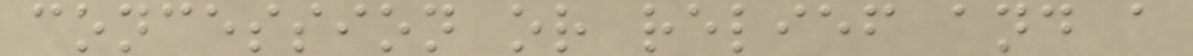concession or relief and a
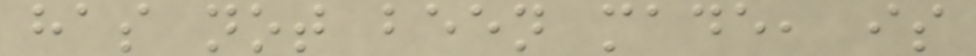has not been made, is
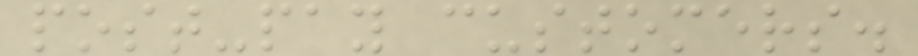post-pay customers.
